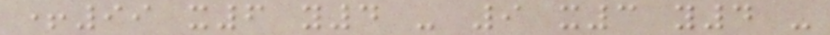+99 x6 y4 - 9 x3 y4 -
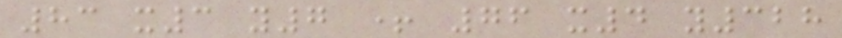83 x3 y7 + 76 x4 y328
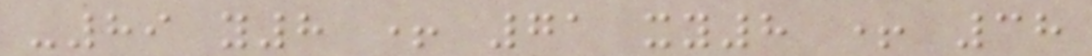-89 y8 + 71 xy8 + 38
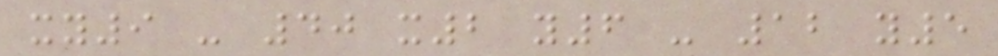xy9 - 40 x2 y6 - 12 y5
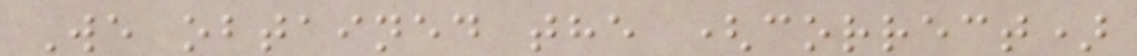We obtained the (correct)
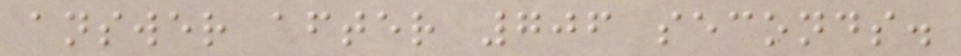answer after 706 seconds.
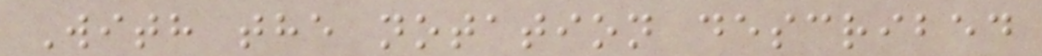With the notation described
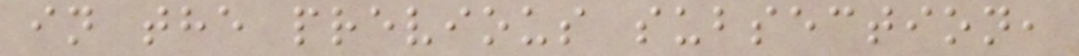in the previous subsection,
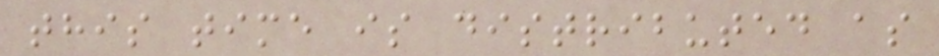this time is distributed as
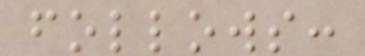follows:
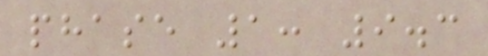phase 1: 9.3
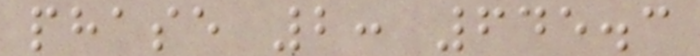phase 2: 645.3
